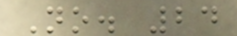No. 24
